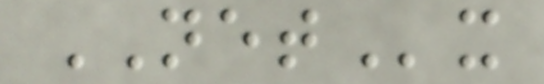NETx
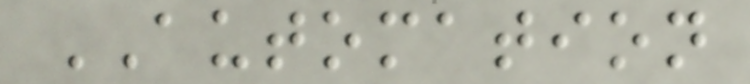AUTOMATION
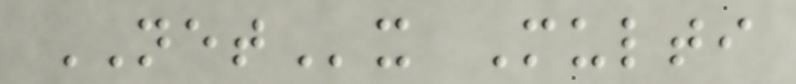NETx Multi
